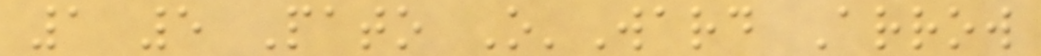1 5 Pato O'Ward Arrow
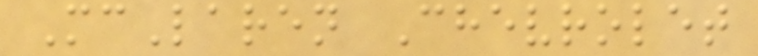McLaren Chevrolet
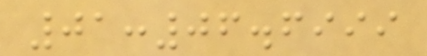01:06.6999
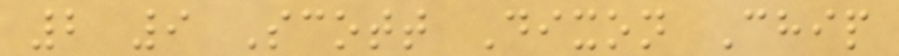2 9 Scott Dixon Chip
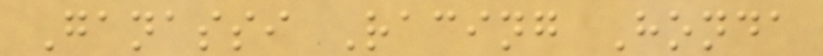Ganassi Racing Honda
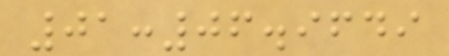01:06.9649
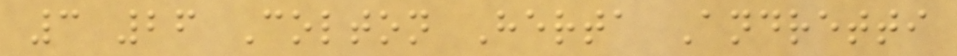3 26 Colton Herta Andretti
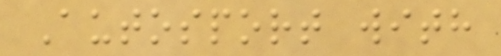Autosport with
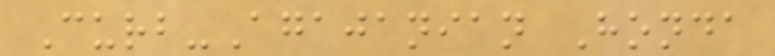Curb-Agajanian Honda
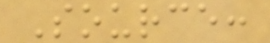Source:
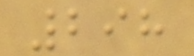298
